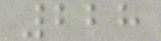228
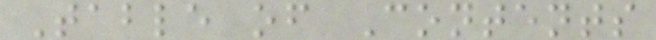Table of Contents
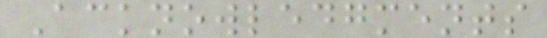Acknowledgments
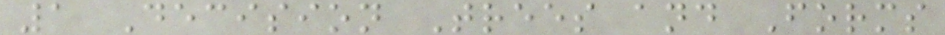1 Decision Trees and Forms
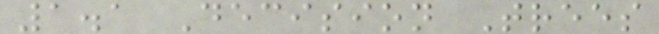1.1 Decision Trees
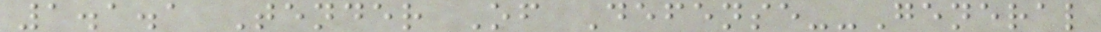1.1.1 Tender Of Defense--General
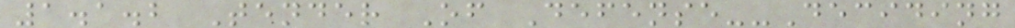1.1.2 Tender Of Defense--Deciding
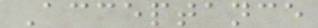Acceptance
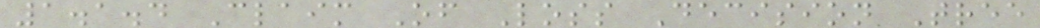1.1.4 Claim Of Loss Decision Tree
